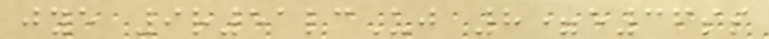jye 9r51lcUj 8=e36ss
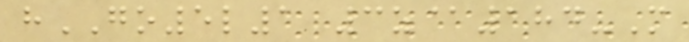hGO5l1 3z@184-M
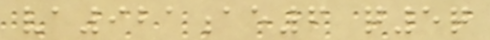va921ae6 q5q
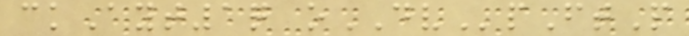ckAyt1q oDVpFtP
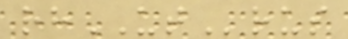rhUTrus
